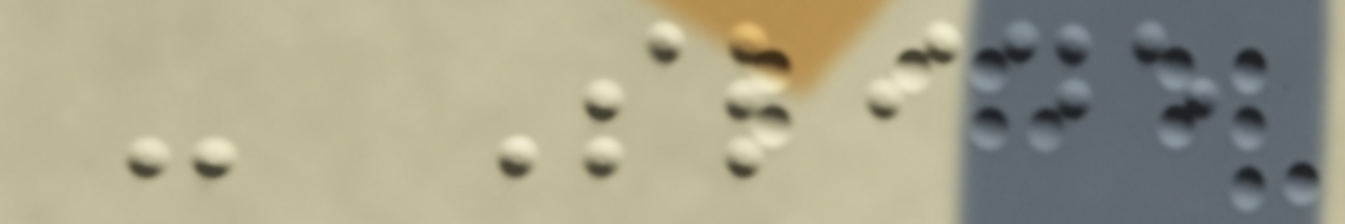- Slide
